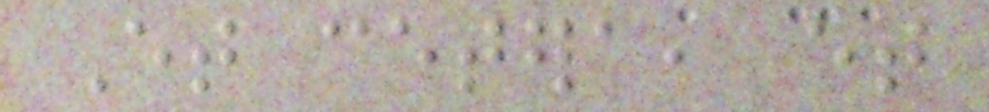Et cetera, et
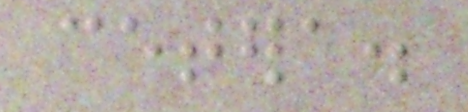cetera.
